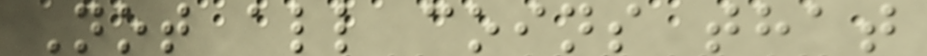Not all coins that
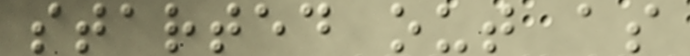started out as
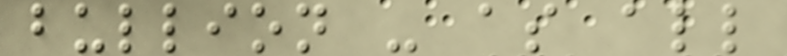bullion - as all
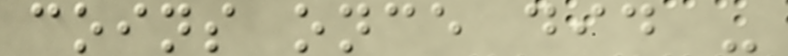coins once did -
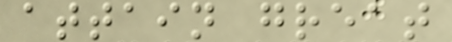attain great
